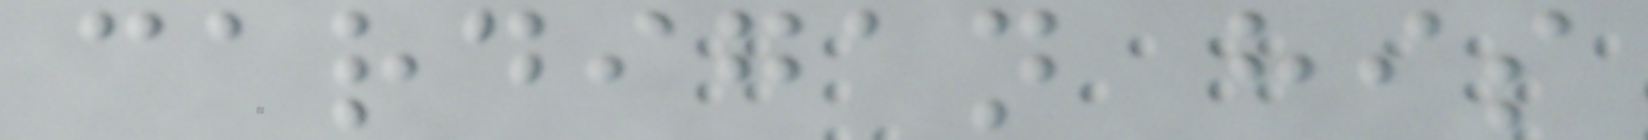cardigan his
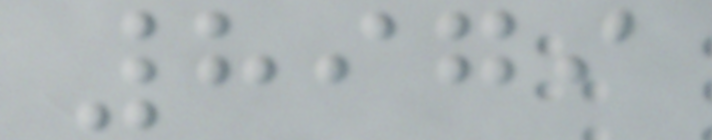8979
